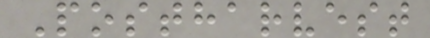Postharvest
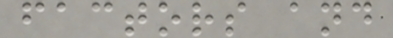factors and
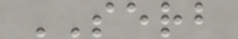SERB
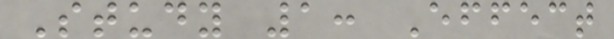Study 1: Effect
